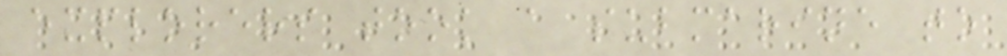explorers took a submarine to
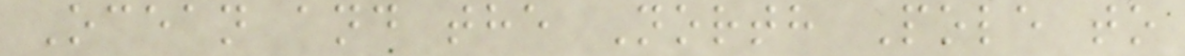Ocean and the North Pole to
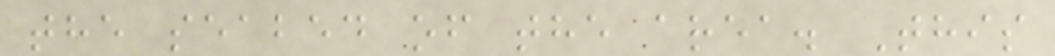the seabed of the area. This
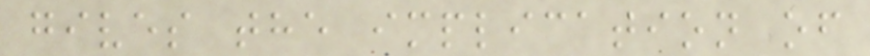gives the implication of
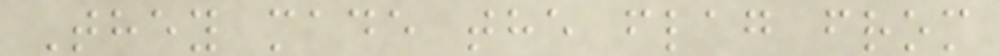They made the flag from
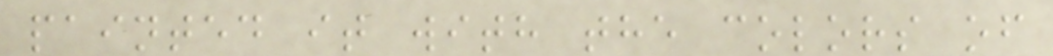painted it with the colors of
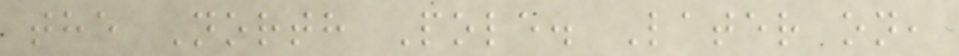the North Pole. Later on,
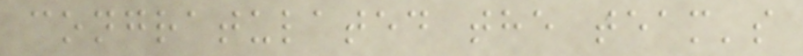congratulated the team's
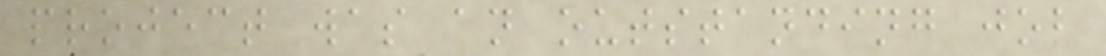project was an outstanding job
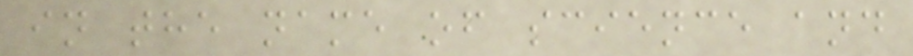in the name of science and
